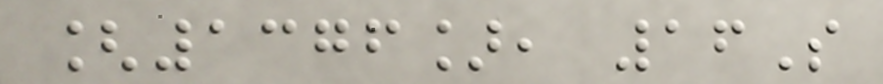[1376], 16S
